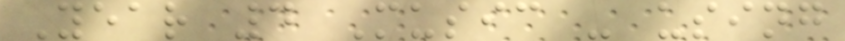Year 4 Music - using
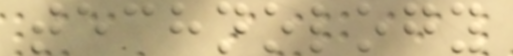technology
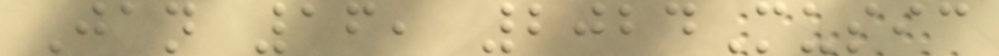Jan 16, 2024Music
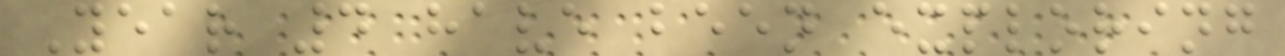Year 4 have been exploring
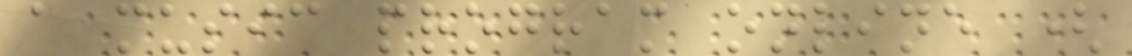a music program online (
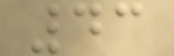43
